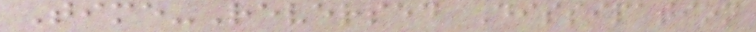Time-Reversed Dissipation
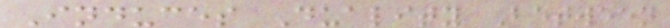Induces Duality Between
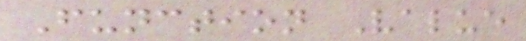Function Value
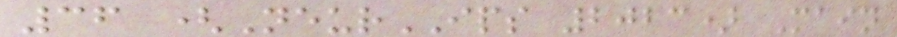36 (NeurIPS 2023) Main
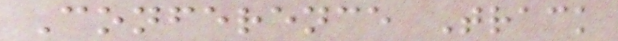Conference Track
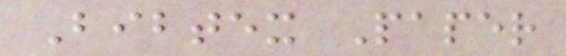Bibtex Paper
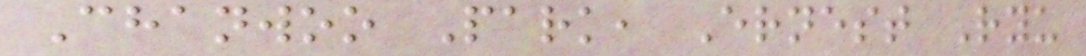Chanwoo Park, Ernest Ryu
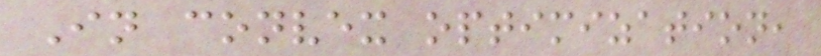In convex optimization,
